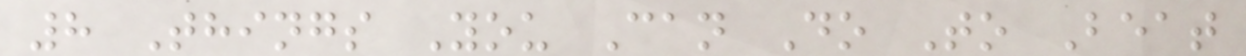8 Things You Can Do To Beat
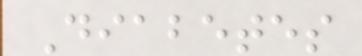Diabetes
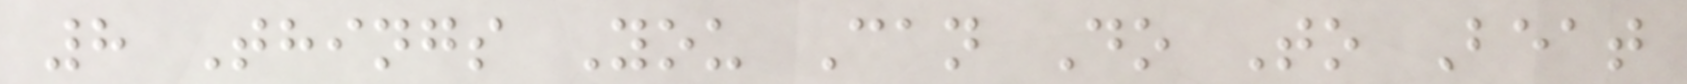8 Things You Can Do To Beat
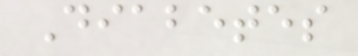Diabetes
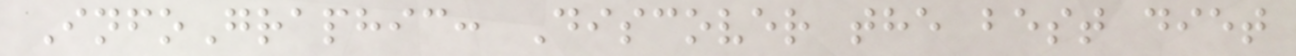InfoGraphic: Discover the best diet
